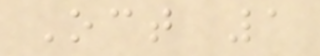Oct 1
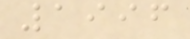1996
